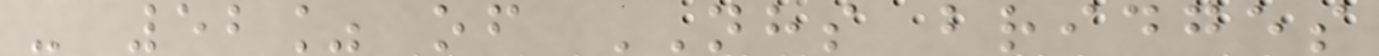- 52% of NHS bridges
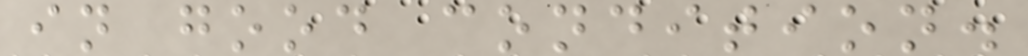in good condition.
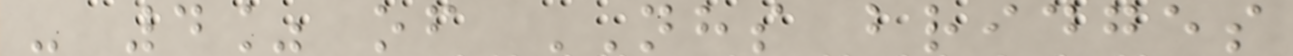- 4% of NHS bridges
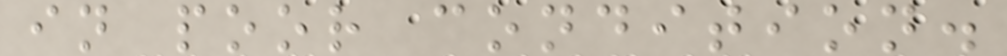in poor condition.
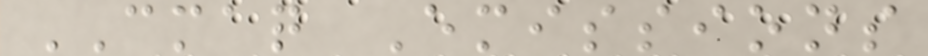CMAQ Emissions
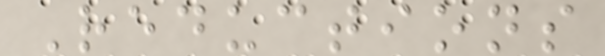Reductions
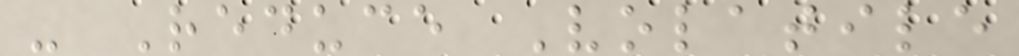- Reduce Volatile
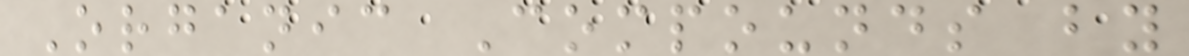Organic Compounds by
